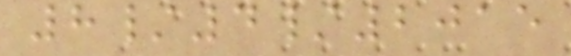8/4/2015
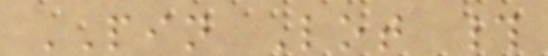PIN Lot #
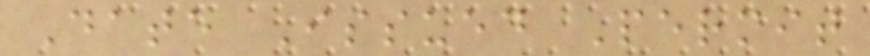Date Issued Permit
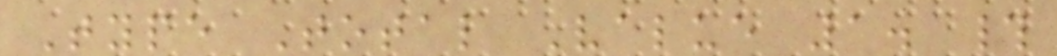Type Total Value 1. #
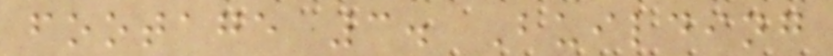footage 3. Building
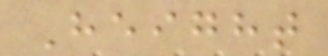Height
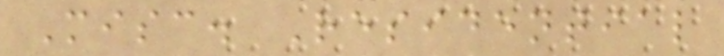Misc. Residential
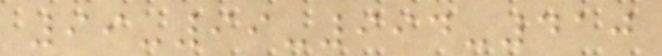99-99-994-410
